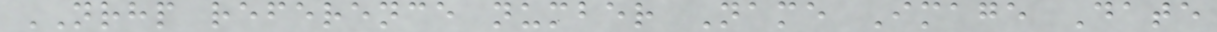NRHP reference number Name Image Date
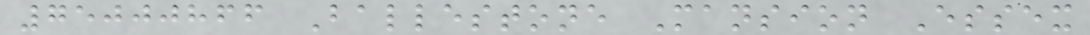75000866 Ballestone Mansion Essex
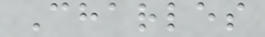Charles
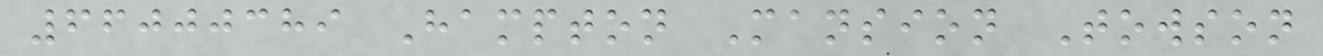66000389 Hampton Mansion Towson
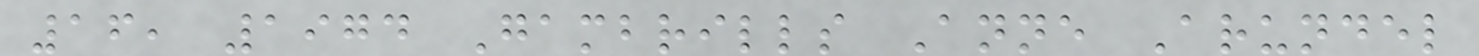16, 1974 Gambrills Anne Arundel
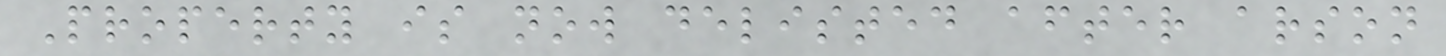Property is now delisted after arson
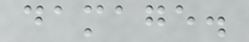damage.
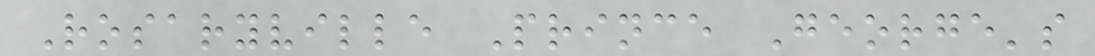Rosaryville Prince George's
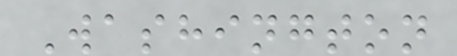Washington
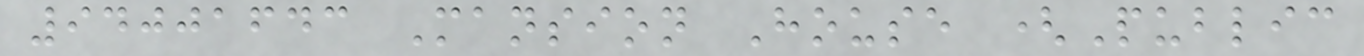94001643 Mansion House (Public
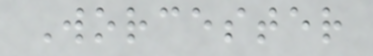Worcester
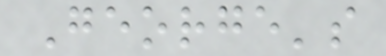George's
